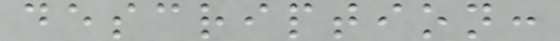description:
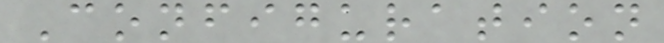Configuration
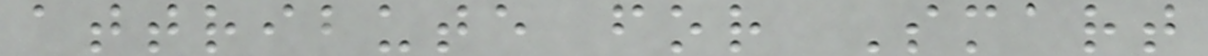attribute for Smart
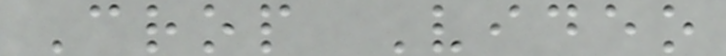Crop Video
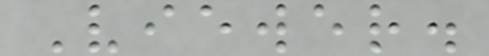Viewer.
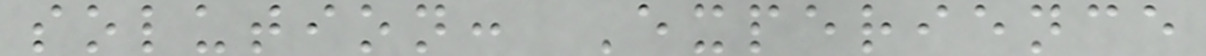solution: Experience
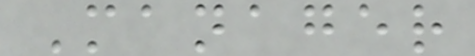Manager
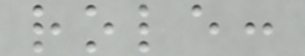role:
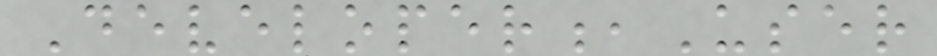Developer,User
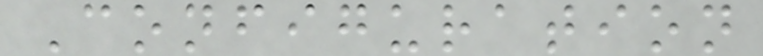Configuration
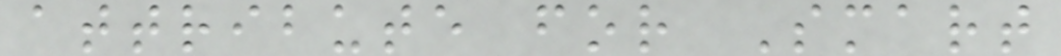attribute for Smart
